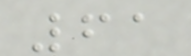61
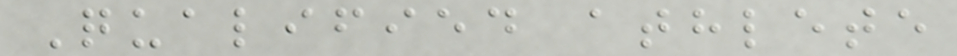Qualified athlete
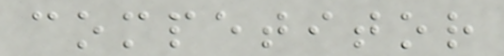competitor
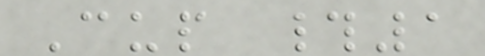Cup #1
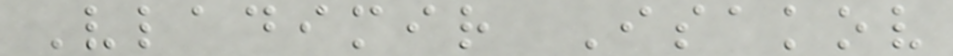Vladimir Isakov
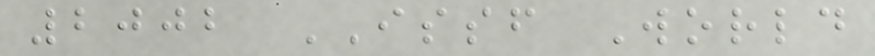2002 ISSF World
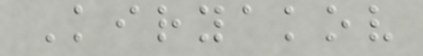Kiryakov
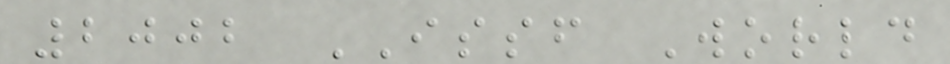2002 ISSF World
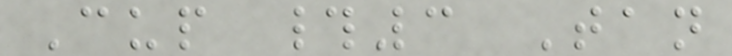Cup #3 Tan
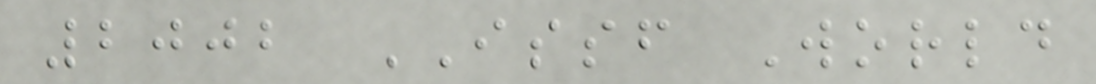2002 ISSF World
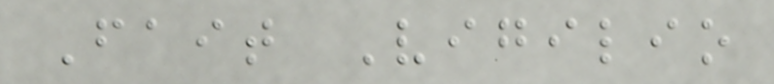Fait Vigilio
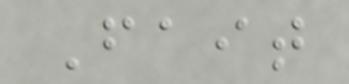Fait
